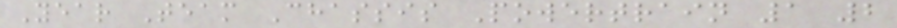Year Team Chassis Powertrain 1 2
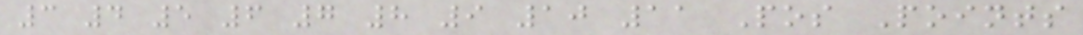3 4 5 6 7 8 9 10 11 Pos Points
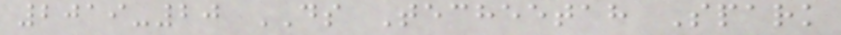2019-20 DS Techeetah Spark
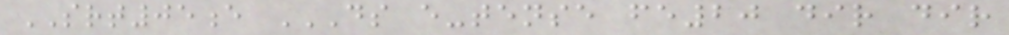SRT05e DS E-TENSE FE20 DIR DIR
